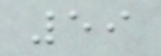59
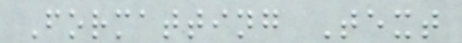Formatting Text
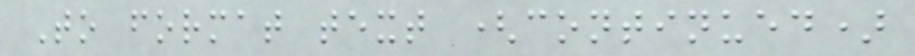To format text (continued)
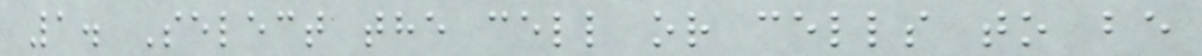1. Select the cell or cells to be
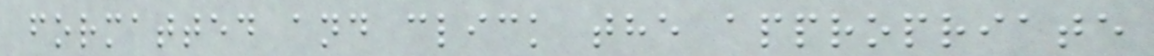formatted and click the appropriate
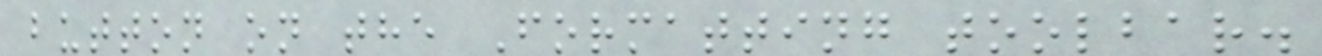button on the Formatting toolbar.
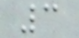3
